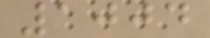1004
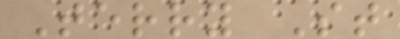Terry St
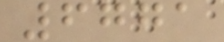6771
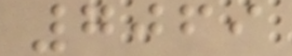7069
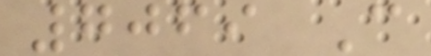7069 C
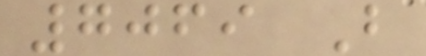7069 B
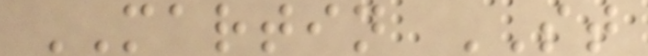MARTIN ST
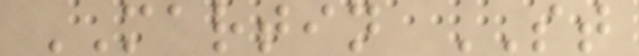MARTIN ST
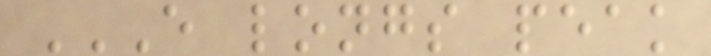E LONGS PEAK
